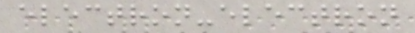electron-electron
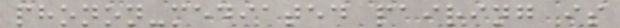phonon-mediated pairing is
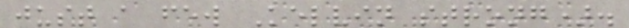just a few Kelvin strong).
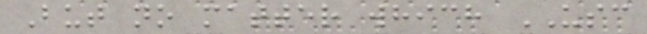But no matter which USC
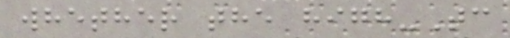whether the high-Tc
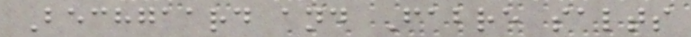Bechgaard and Fabre salts
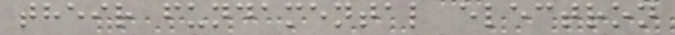their fundamental electron
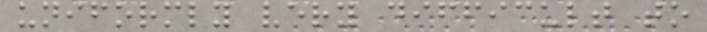uniformly very difficult to
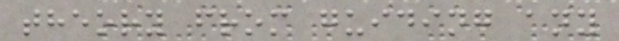theory from guiding any
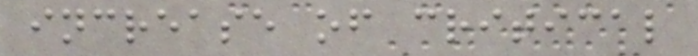increase of critical
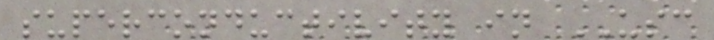superconductivity in USC
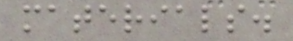materials.
